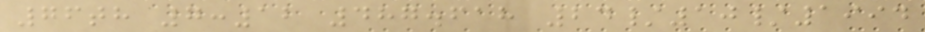76th 7:12 487.618 24/10/1994
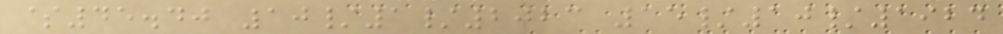$45.40 10/1/2023 15/10/1924
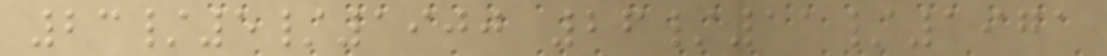23/5/1900 26/11/1971
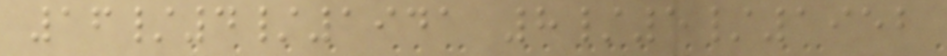16/4/1941 8/5/1952
